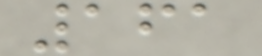161
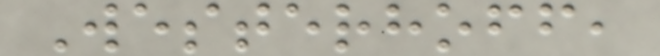Westerhoff,
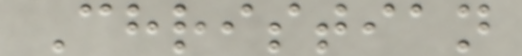Christian
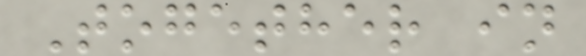Together in
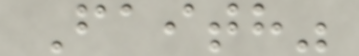Faith"
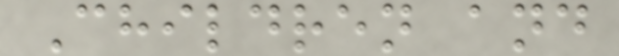Children and
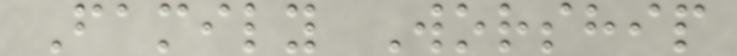Family Worship
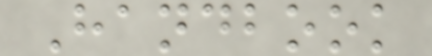Handbook
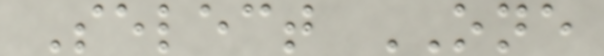Select ONE
